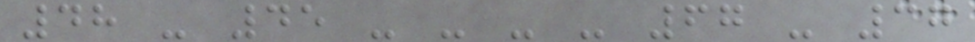48 - 45 - - - - 67 - 37
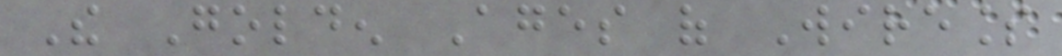The Golden Ages of Wireless
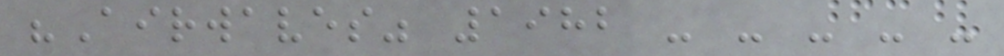"Airwaves" 1982 - - - - -
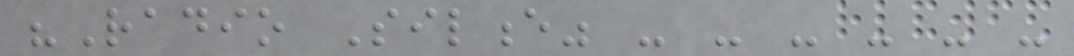"Radio Silence" - - - - - -
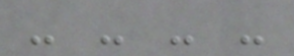- - - -
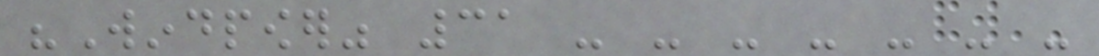"Windpower" 31 - - - - - - -
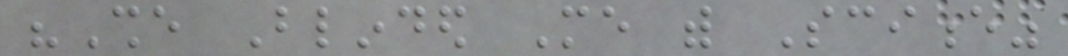"She Blinded Me with Science"
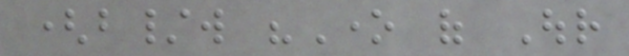(b/w "One of Our
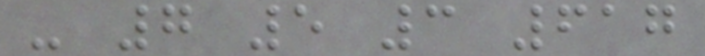- 7 5 3 617
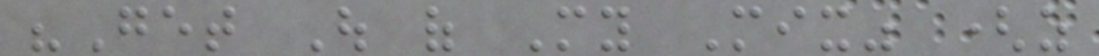"Get Out of My Mix" (as
